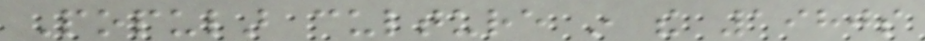Popular culture in the 1980s
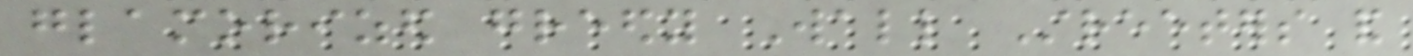glamorized greedy Wall Streeters and
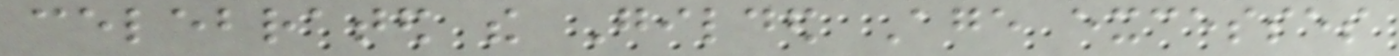celebrated the Gilded Age excesses
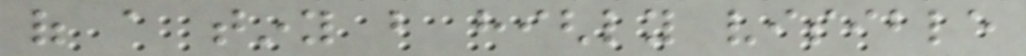of a tiny but highly visible
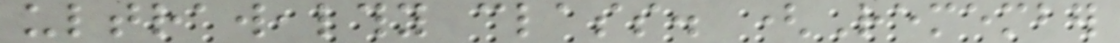ultrawealthy class. (Remember
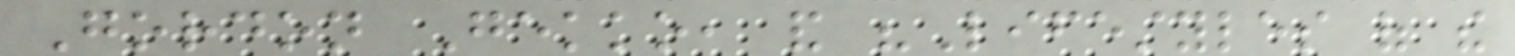Gordon Gekko, and "Lifestyles of the
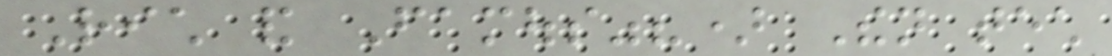Rich and Famous"?) Then tech
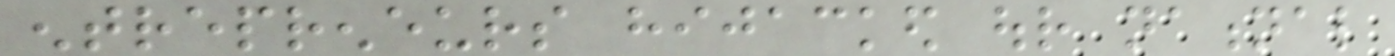entrepreneurs hijacked our national
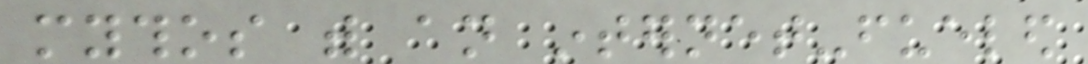mythos with an internet-fueled
